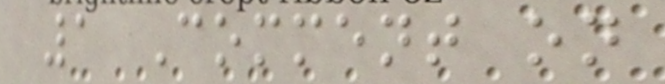1 Comment on
